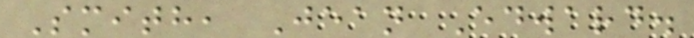Smith, Jean Edward.
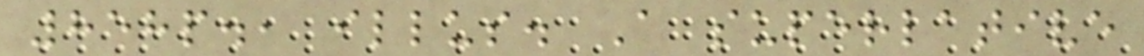858p., illus. A superlative
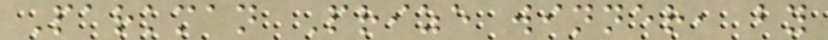Parkman Prize winner, by
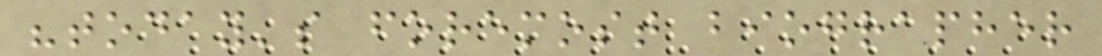"today's foremost biographer
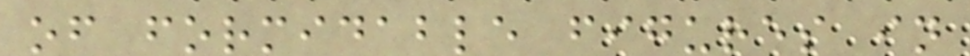of formidable figures in
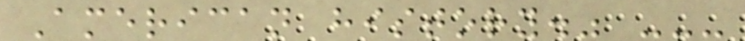American history." ---
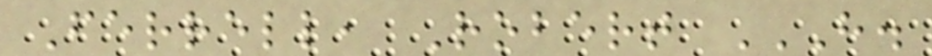Ferrell, Robert H.
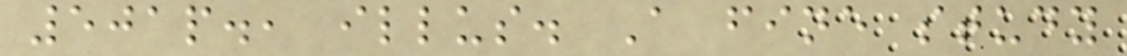501p., illus. A fine study
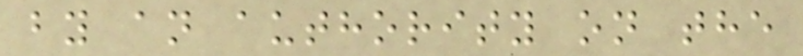by an authority on the
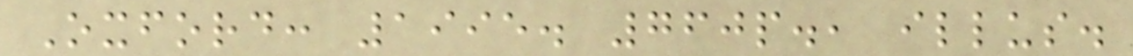Oxford: 1995. 760p., illus.
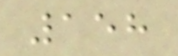158
